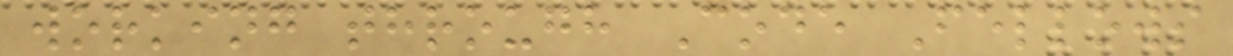working through Code Fellows
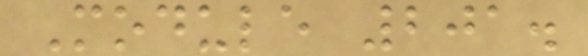Module 201.
